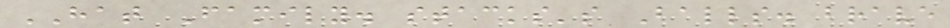HAT Family. stacks's Balls. brave
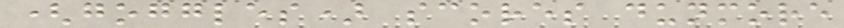(goggles) scores dunmore
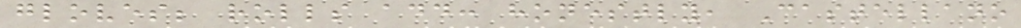gloves; rolls add: honestly, Castellano
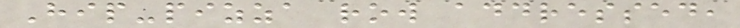Hip-pizza row addressed,
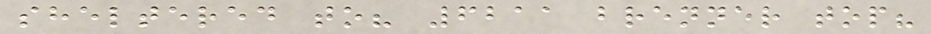sheltered to? 6211 brenner top?
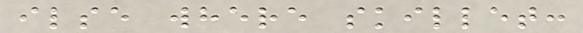ilse where skillet:
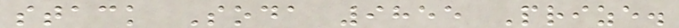stack Soda 9855 Prize.
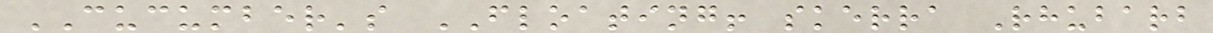CUCUMBER's FLOATING! skerra Rhubarb
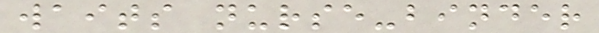waits nurse-binder
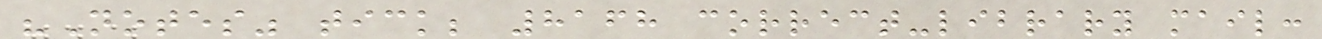"Notes" tick; 8168 correct-library mail:
